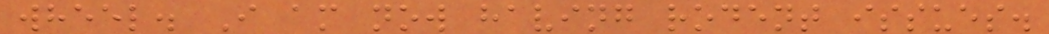wheel. I am now having rodent issues.
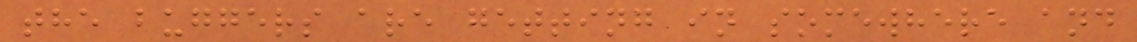the buggers are getting in somewhere and
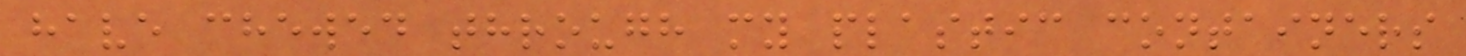have chewed through my plastic containers
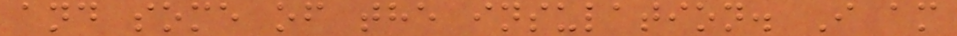and some of the insulation. I am
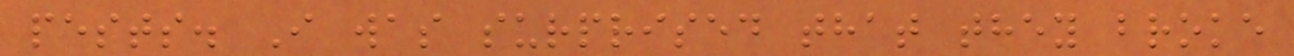pests. I was surprised that they broke
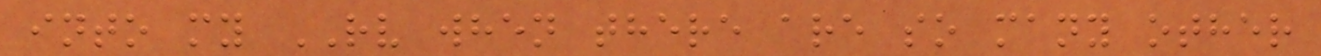into my RV when there are so many other
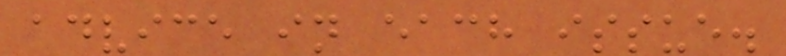advice in each issue.
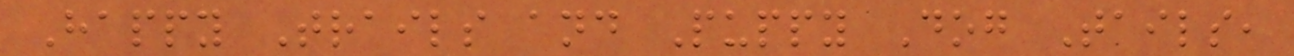Happy Trails and Puppy Dog Tails,
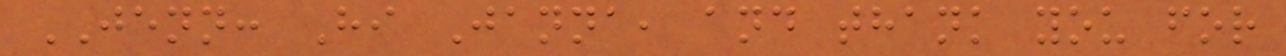JENN: Hi Janna, and thank you for
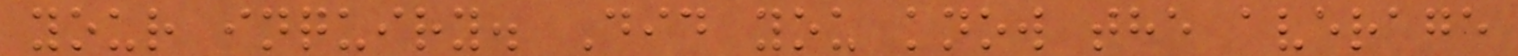your inquiry. Did you know the average
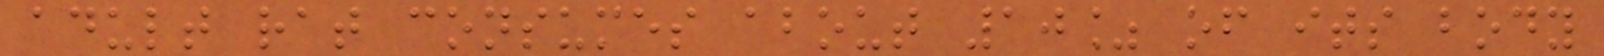adult rat consumes about 10% of its body
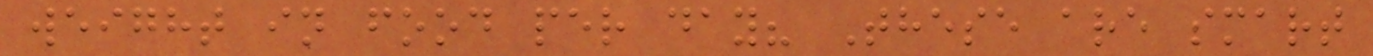weight in food per day? These are smart
